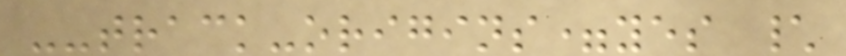--track-origins=yes \
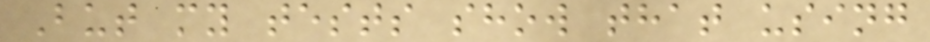But my tests show that using
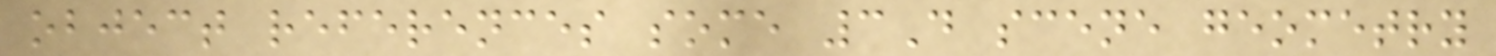object references some 3D scene geometry
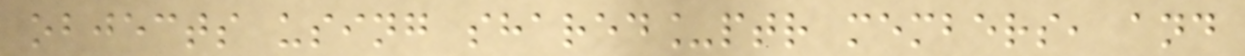objects using shared_ptr members, and
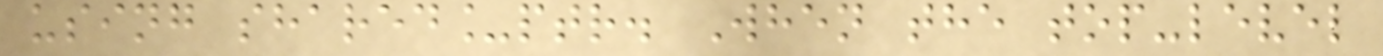using shared_ptr. When the top-level
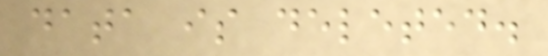data is deleted.
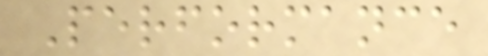Performance
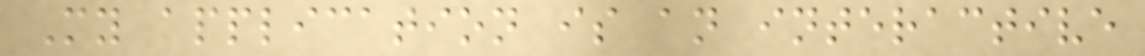My application is an interactive
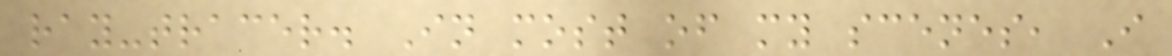ray-tracer. In most of my scenes, I
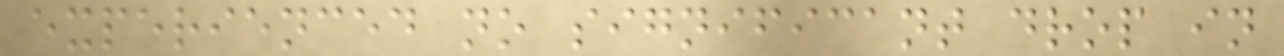experienced no significant drop in
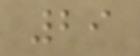29
